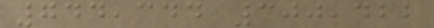744,344 300,422
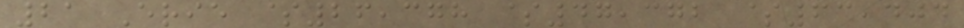21 Erie $26,378 $47,372 $63,404
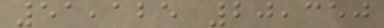51,125 20,350
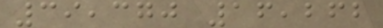39,370 16,262
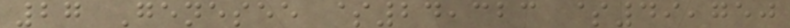27 Genesee $24,323 $49,750
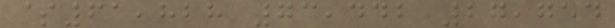$61,828 73,442 27,754
